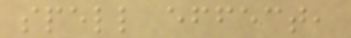spell effect,
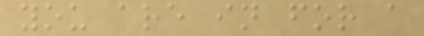you are in for a
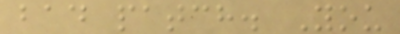bad patch. You
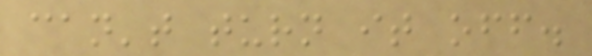can't turn it off.
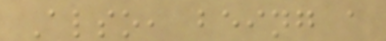Also, being a
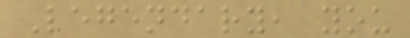Legendary, you
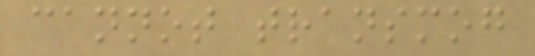cannot transmog
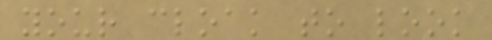your cloak to look
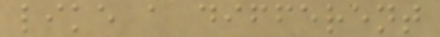like a different
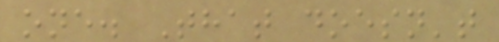one. That doesn't
